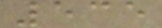535
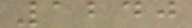1240
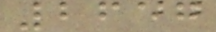2657
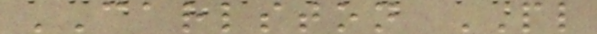CARLSTON PL
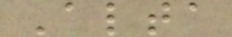Alta
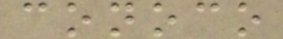conoco
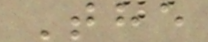The
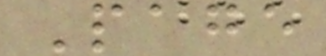Page
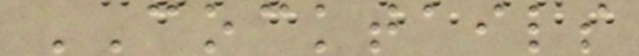COCKTAILS
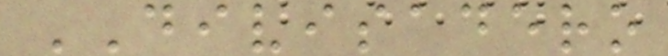DIVISADERO
